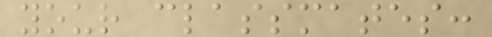your classmates:
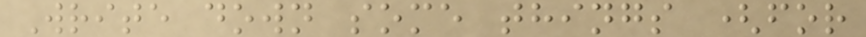Write down some things (for
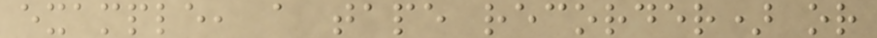example, a tape recorder) or
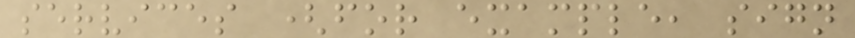services (for example, sign
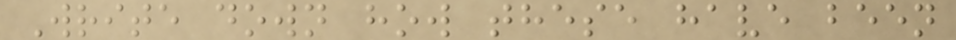Write down how these have been
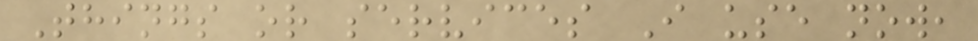Things or services I use now,
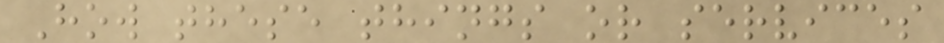How these things or services
